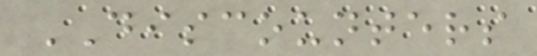DISCOUNTERS
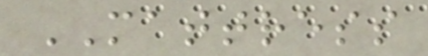MATTRESS
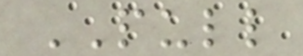PULL
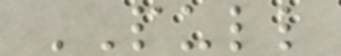PULL
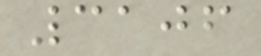3106
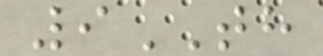9TH
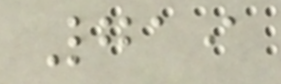719
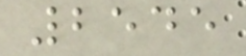2545
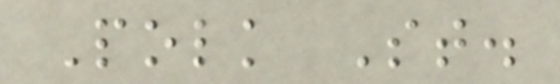Polk St.
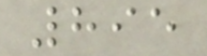895
